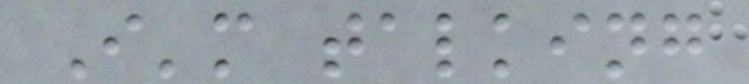I'm talking
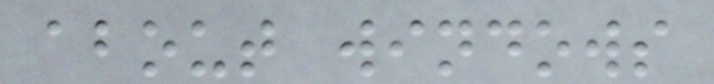about windows
